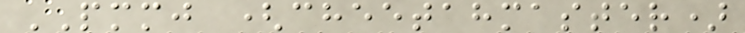PMMJ (cheetahmaster)
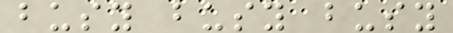busy busy busy
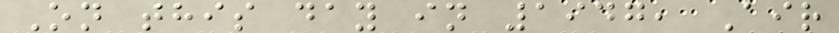On this day in 1947, Air
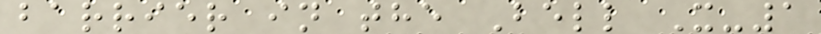barrier in the Bell X-1
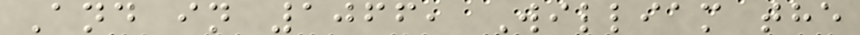And in 1066, William the
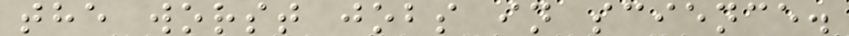the worst jobs in science.
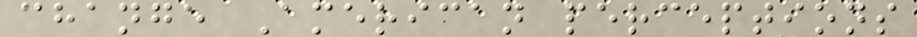change American perceptions
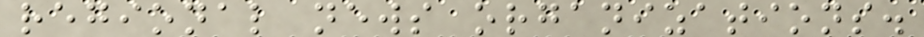regional news organizations.
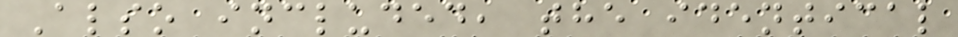Also included, the identical
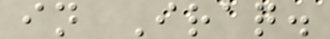in Iraq.
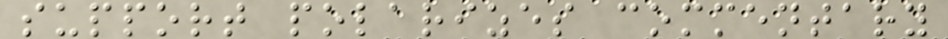support polarizes commentary
